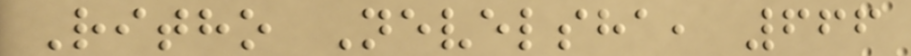Ritho Nevelsha, 666
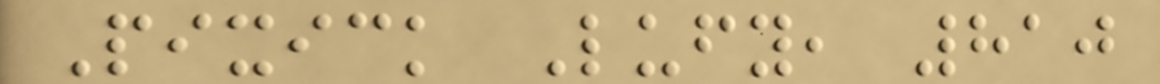Pixick Lufy, 810
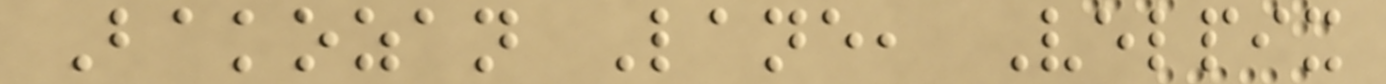Bakozan Lane, Velpix
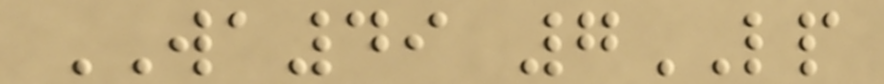WA49 7LP
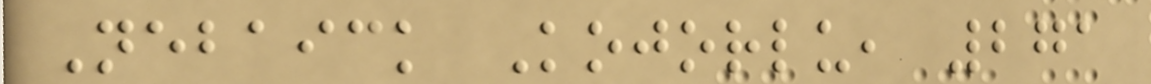Nebaick Kojorlu, 271
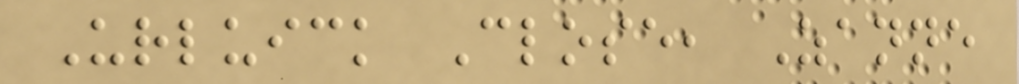Urluick Close, Zanne
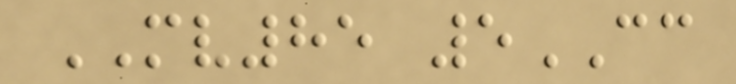MV85 5CC
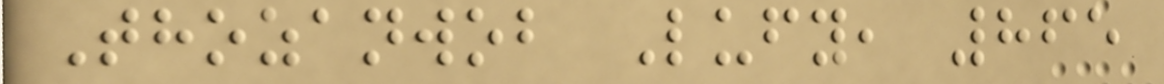Thozanwob Lufy, 865
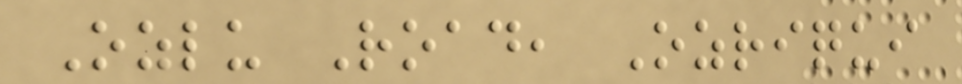Ozlu Road, Ozriqui
